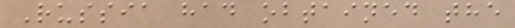Russia had obtained the
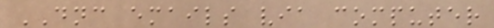DNC emails via computer
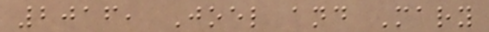2016, Joel and Mary
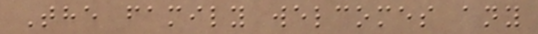The family welcomes any
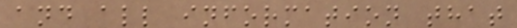and all information that
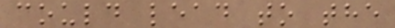could lead to the
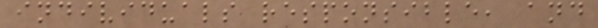individuals responsible, and
